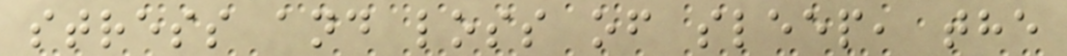stress and loss of sleep, the
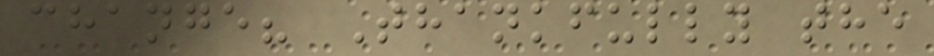change? Thankfully the
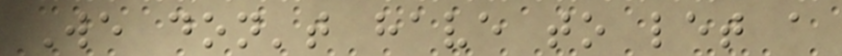We don't have to let a
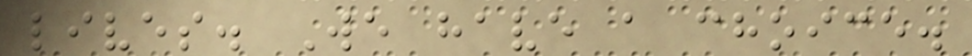lives. We have a choice.
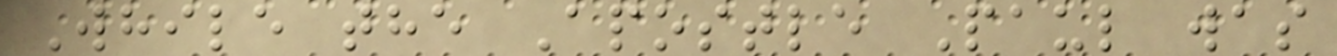While the Apostle Paul was
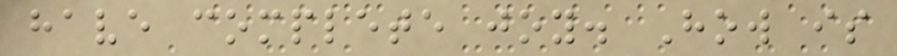have complete joy. How is
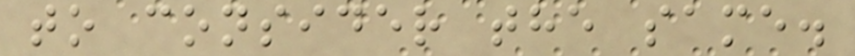to consider the same.
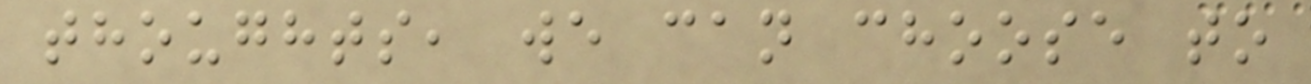thoughts, we can choose to
